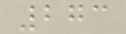273
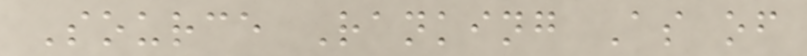Source Ranking As of
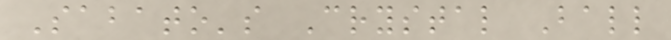Sabato's Crystal Ball
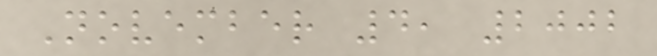November 4, 2002
